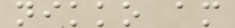nikko am
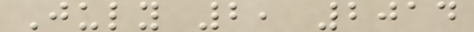July 2, 2014
